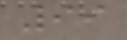99
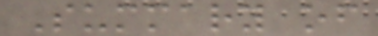Summary of
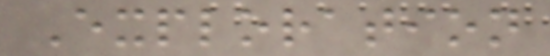Exploration
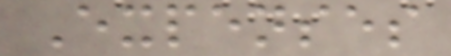Expenses
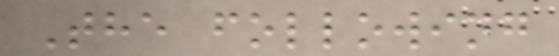The following
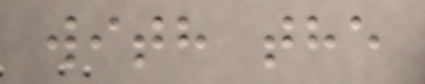with the
